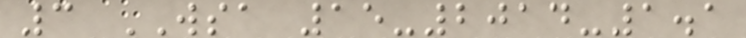3 WSA 15-2014-1.1
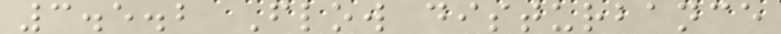3.5.2 Flow disturbance
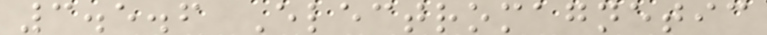3.5.6 Electromagnetic
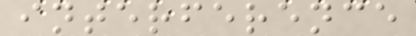interference
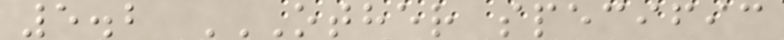5.2 OTHER SPECIFIC
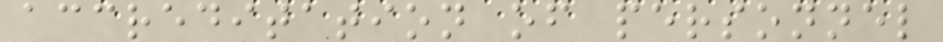accreditation of personnel
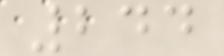244
